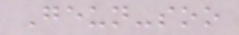Geun-soo
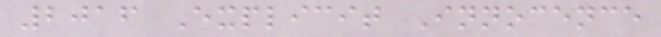2016 Explicit Innocence
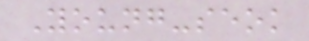Young-seok
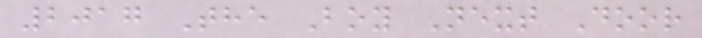2017 The Boy Next Door
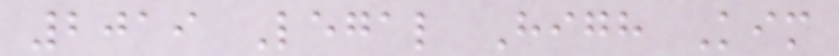2019 Legal High Kim
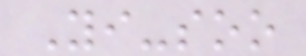Yi-soo
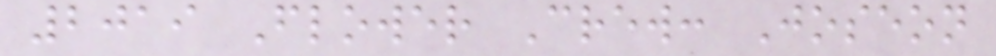2019 Flower Crew: Joseon
